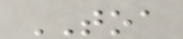TOA
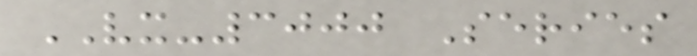VX-3000 Series
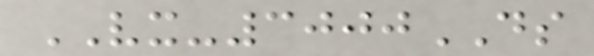VX-3000DS
